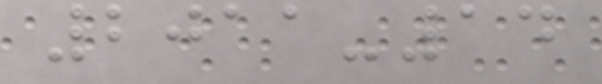2011-14
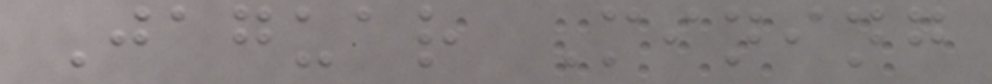Jaguar Mining
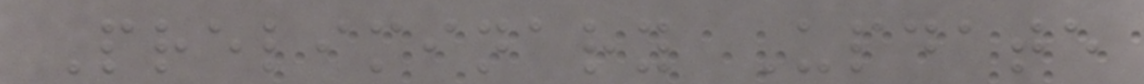Preliminary Update
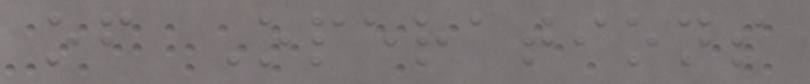of Operations
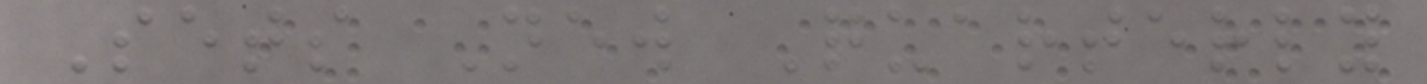Sets New Quarterly
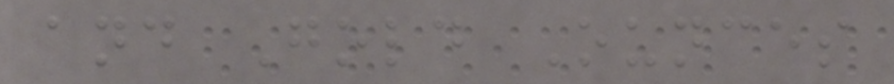and Gold Ounces
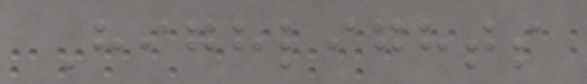Highlights
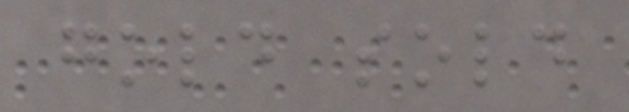gold sold
